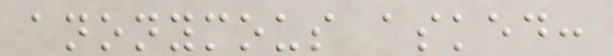anonymous asked:
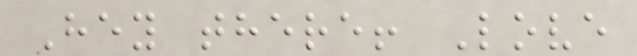Hey there! Love
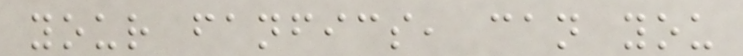your fanfics, can you
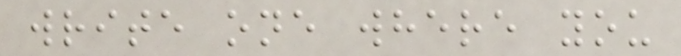write one where you
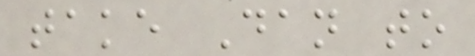take Dan to
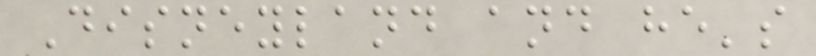Disneyland and he's
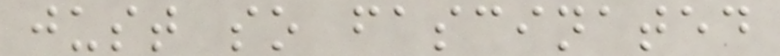just so fascinated
